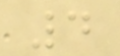4
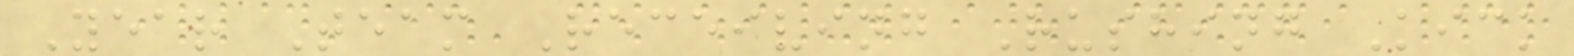Year Team Receiving Rushing Kick
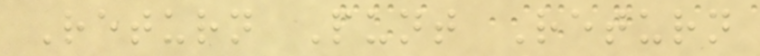Return Punt Return
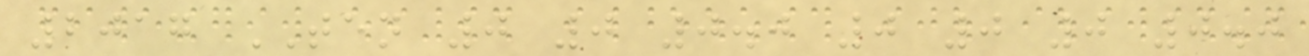2017 TEN 0 0 0.0 0 0 0 0.0
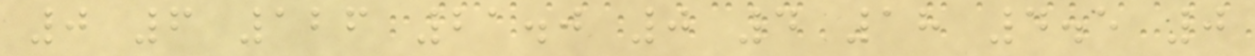0 6 126 21.0 0 4 18 4.5 0
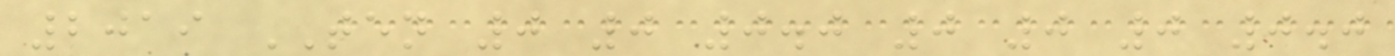2019 TEN 0 0 0.0 0 0 0 0.0
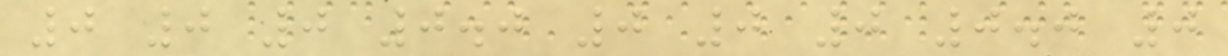0 0 0 0.0 0 0 0 0.0 0
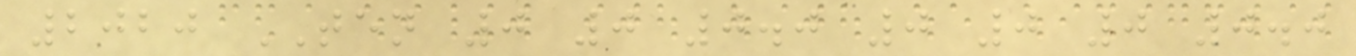2020 TEN 0 0 0.0 0 0 0 0.0
